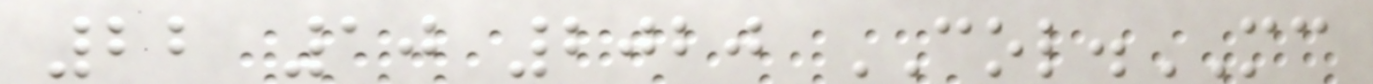22 10 2020 COL.MC
